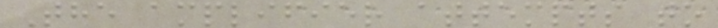The amplifier attempts to
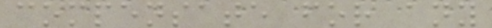compensate for any
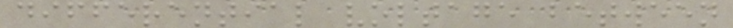differential voltage between
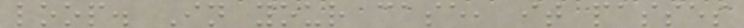loop. In your case, it passes
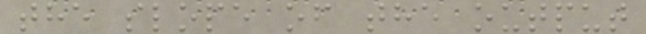the slope of the output
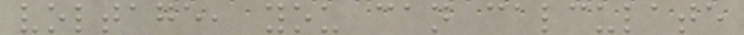voltage, you can calculate
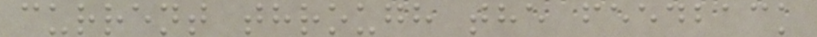current through the feedback
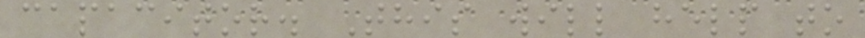capacitor. This will help to
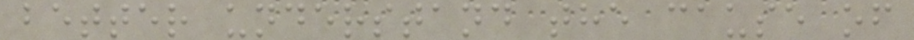better understand the cause of
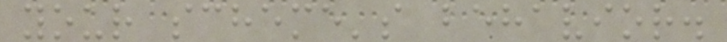your scheme's behavior.
